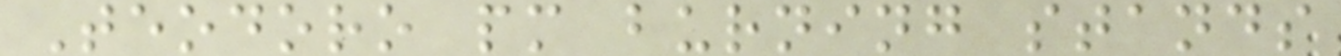Teodoro pm burning stands
